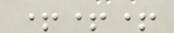+++
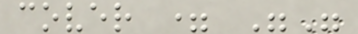cover = ""
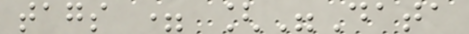tags = ["Data
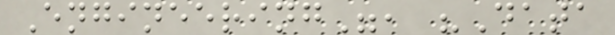Engineering", "Data
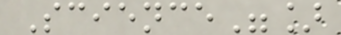Science"]
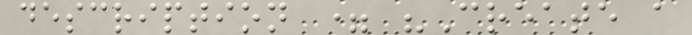description = "Create a
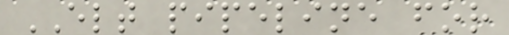ELT pipeline for
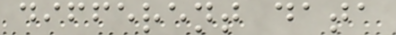different data
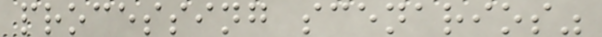processing scenarios"
